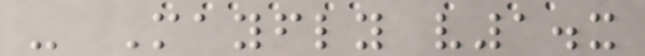- Mayfly v1.x
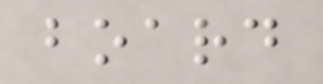board
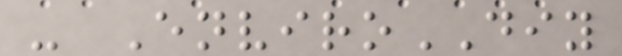- EnviroDIY
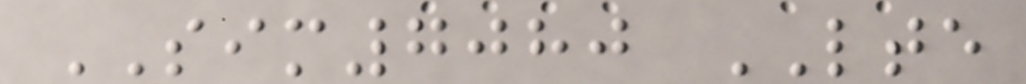SIM7080 LTE
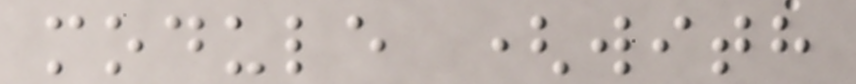module (with
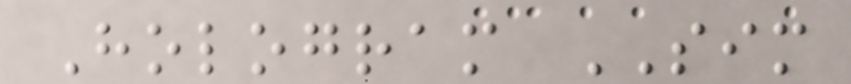Hologram SIM
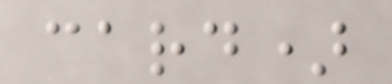card)
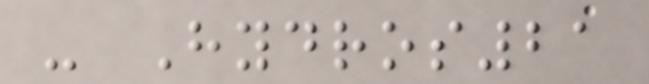- Hydros21
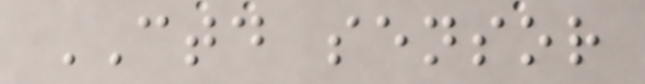CTD sensor
